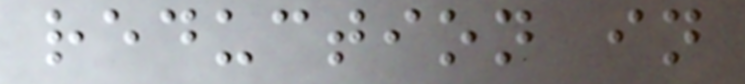reduction in
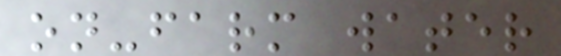on-farm water
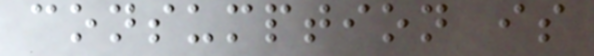consumption is
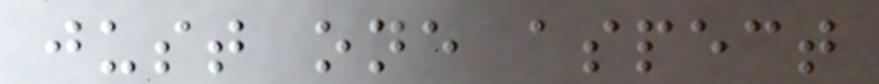just one aspect
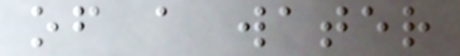of a water
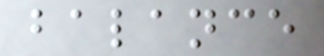balance
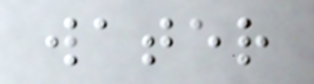water
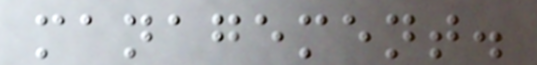management.
